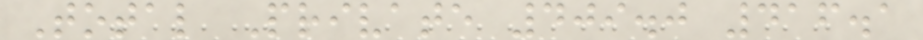Total Private 409.0 416.1
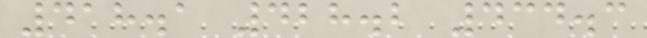418.1 428.2 434.3
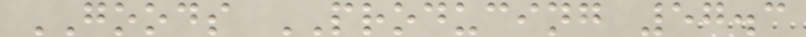GOODS PRODUCING 57.3
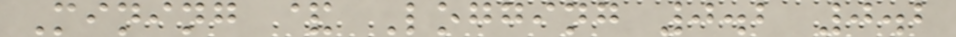Mining & Logging 0.2 0.2
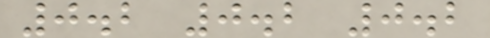0.2 0.2 0.2
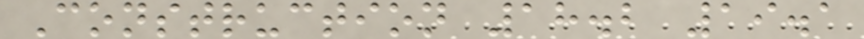Construction 18.2 19.1
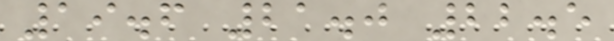19.6 21.0 22.5
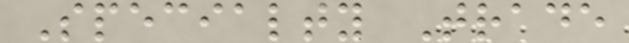Specialty Trade
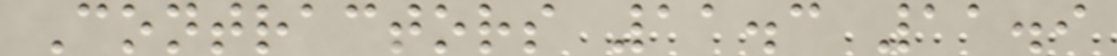Contractors 11.3 11.9
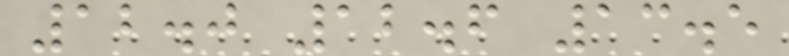12.0 12.6 13.5
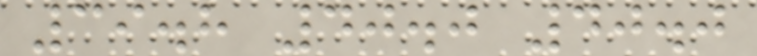39.8 40.0 40.0
